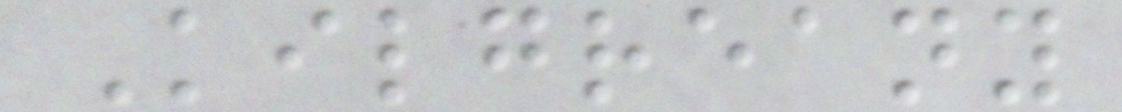Kilgreany
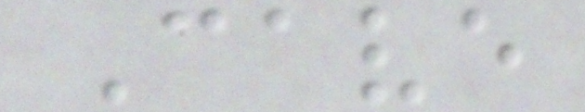Cave
